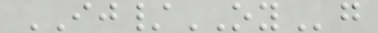IJ/OYg
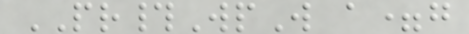PR#WpW a=g
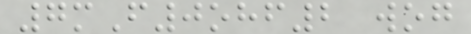7mF0ohf2 wog
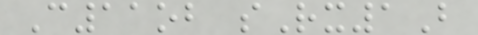C11ob sRx1B
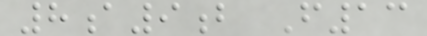8a9b F13
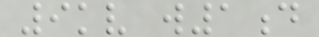9kv w1d
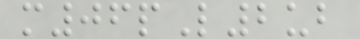m06pL2ub
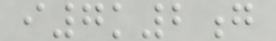i7k2g
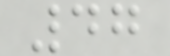47
